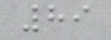89
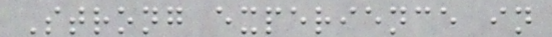Strong experience in
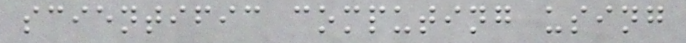scientific computing using
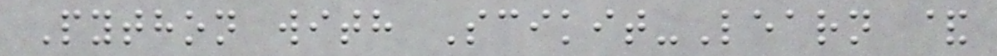Python with Scikit-Learn &
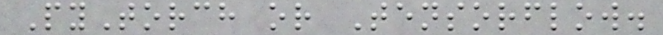PyTorch or Tensorflow.
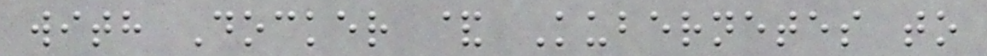with Docker & Kubernetes to
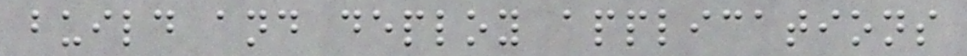build and deploy applications
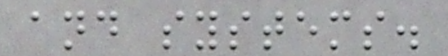and systems.
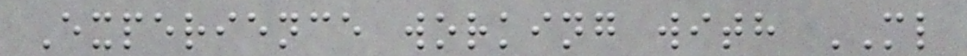Experience working with ML
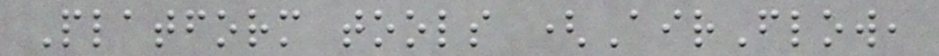Platform tools (AirFlow,
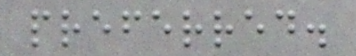preferred.
